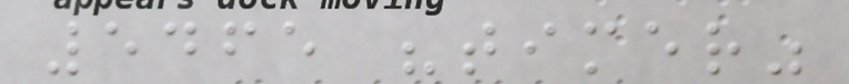5465 "timer"
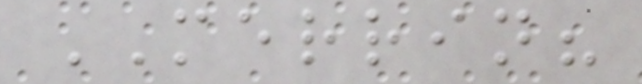MERRIN?
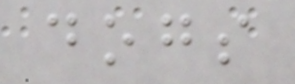dogs
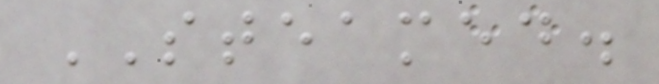STEAMED.
